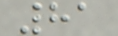81
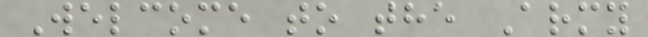Welcome to the Army
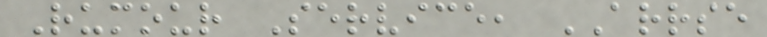Rumour Service, ARRSE
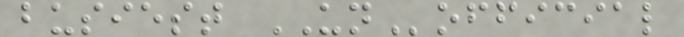busiest UNofficial
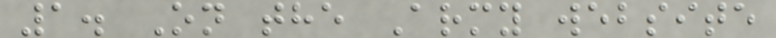1. On the Army website
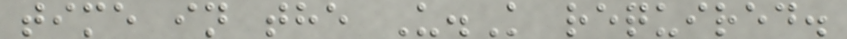time in the U.K required.
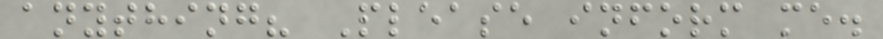anything? Please inform me.
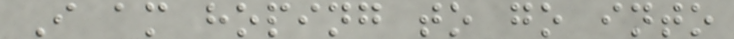I am hoping to go into
